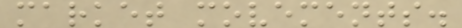market movements.
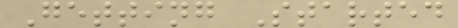Getting Started
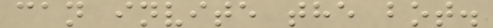can invite the bot.
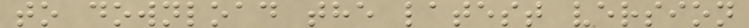to download the latest version
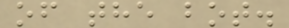of the bot.
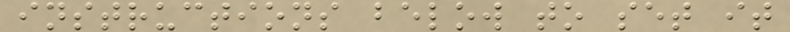instructions below to set it
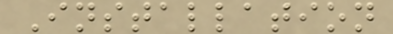Installation
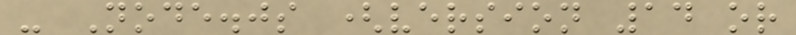- Node.js (version 14 or
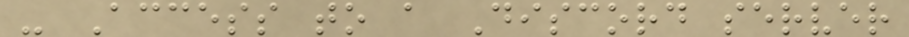- Access to a Discord server
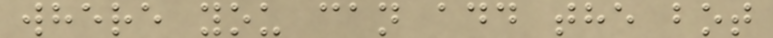where you can add the bot
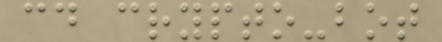cd crypto-bot
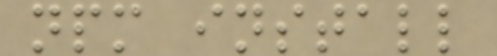npm install
